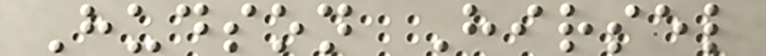Hudson Hirsel
